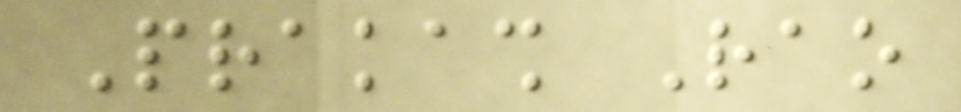Prakash Rao
